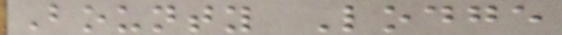Bounty Lodge
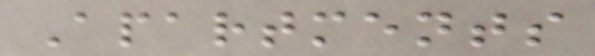Apartments
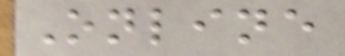Online
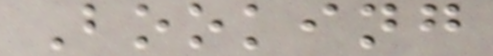Booking
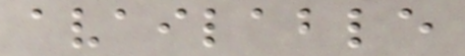available
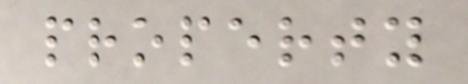property
